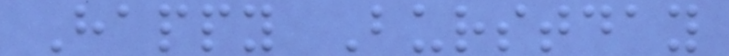Happy Burstday
